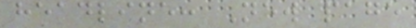headline: New page
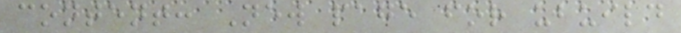content: New page for ubuild
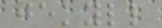jekyll
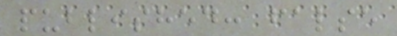published: false
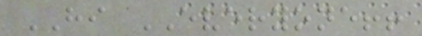HI EVERYONE!!
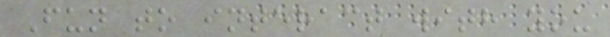Fun to interact with you
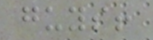guys!
